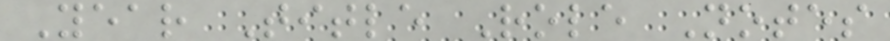Year Title Role Notes
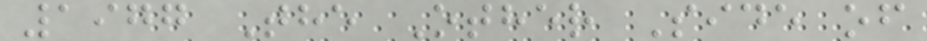1977 The Other Side of
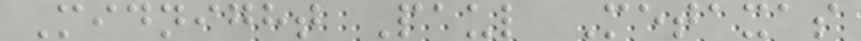Midnight Paul Metaxas
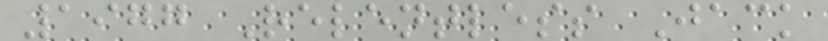1977 Relentless Jack
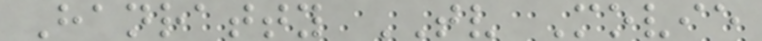Hanratty TV Movie
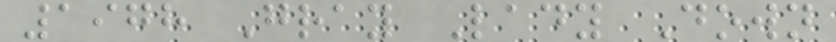1978 Gray Lady Down
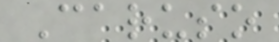Caruso
